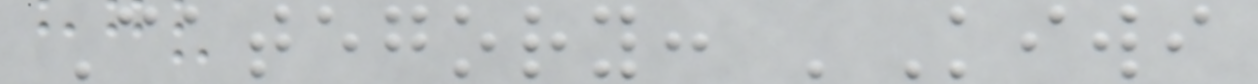Category: 'Kiwi
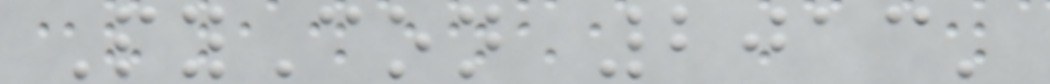PyCon 2013'
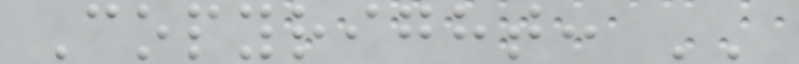Copyright: ''
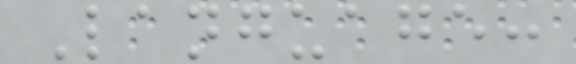Language:
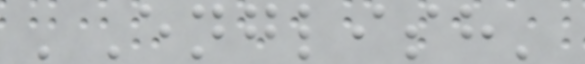'English'
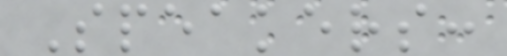Speakers:
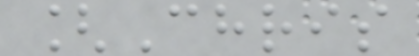[Chris
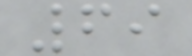69
